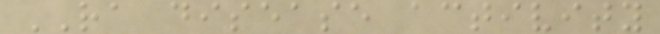RA disease activity
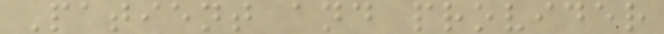Patient and provider
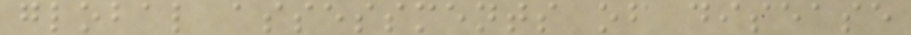global assessments of disease
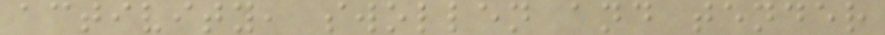activity, swollen and tender
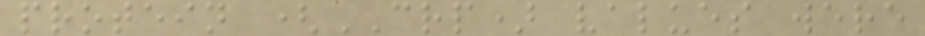protein (CRP) values were
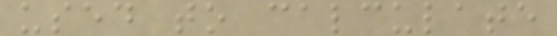used to calculate
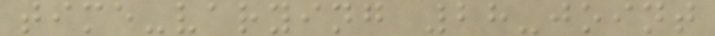time-varying 28-joint
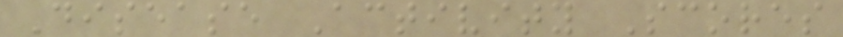Disease Activity Scores
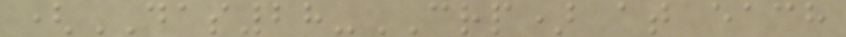(DAS28-CRP) at each
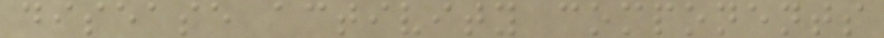disease activity components
